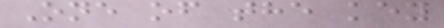One of the key
